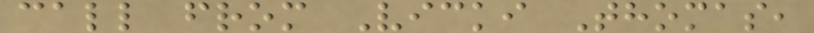call from Vicki Thomas,
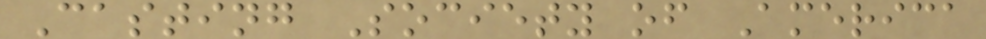Casting Society of America
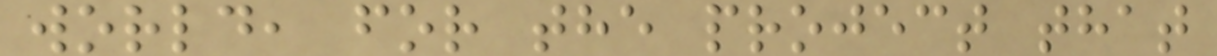world, for the project that
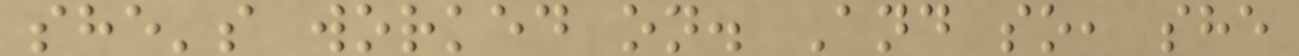she's worked on. And so, she
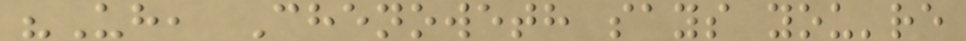"Uh, Chenoweth says you're
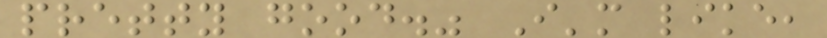pretty good." I'm like,
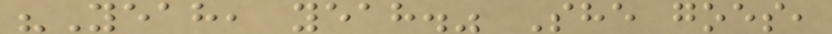"Yeah, yeah." She goes,
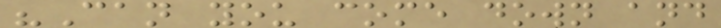"Can you come down and
